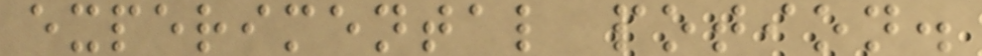experimental potion.
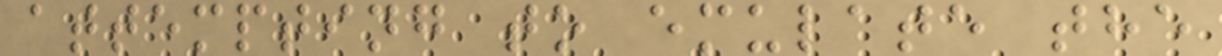attempting to emulate the
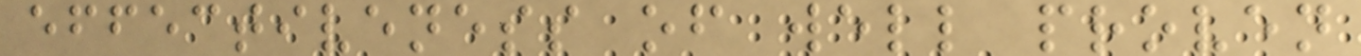effectiveness of well proven
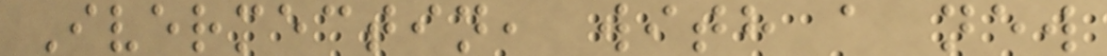Ivermectin, with a new
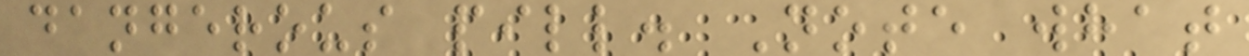dangerous pill. Note what
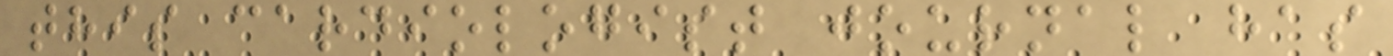this cardiologist journal has
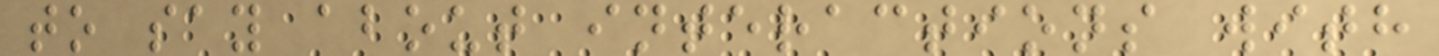to say about interactions with
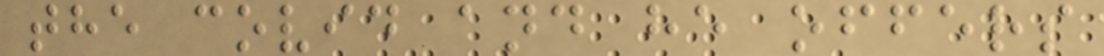the covid and he offers
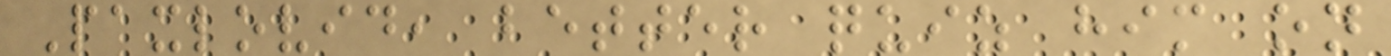Paxlovid, better quiz him on
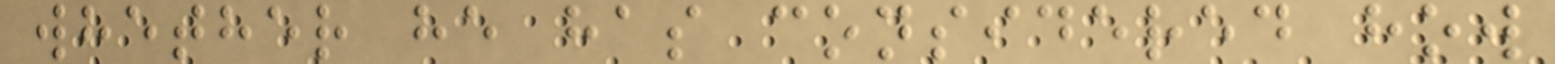whether he has considered how
